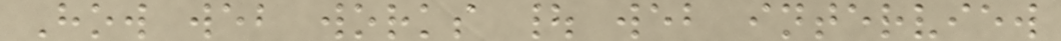How web works | web interview
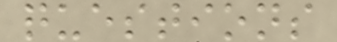questions
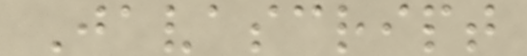Javascript
